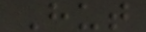Hut
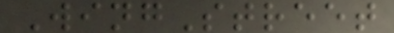WingStreet
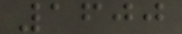1600
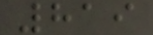819
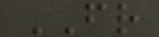FR
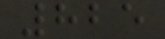825
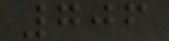706
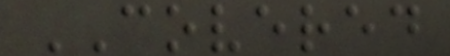COVERED
